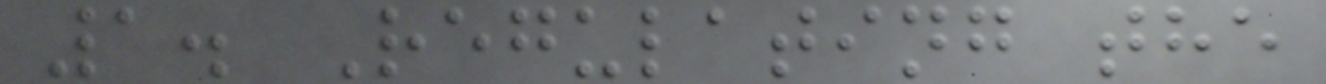1. Regulating the
